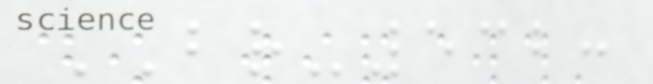BR-532:
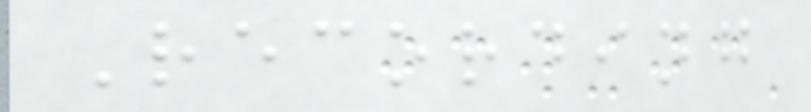Recording
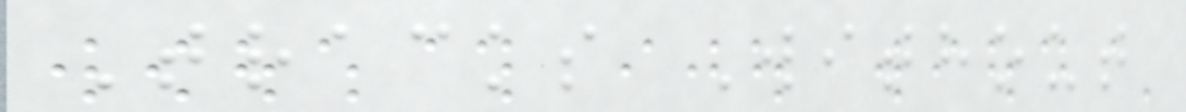Tracks Without
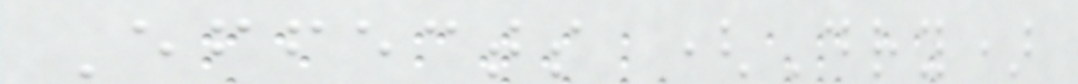Effects (Dry)
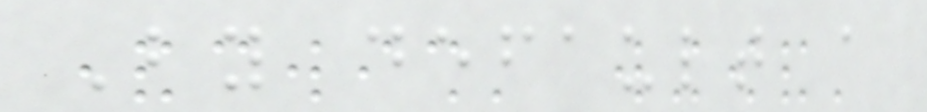By default a
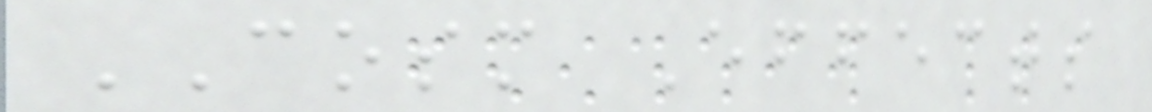COSM Effects
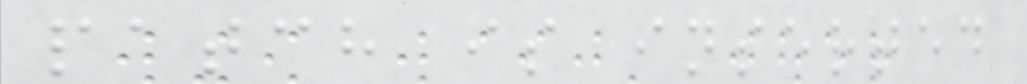patch is inserted
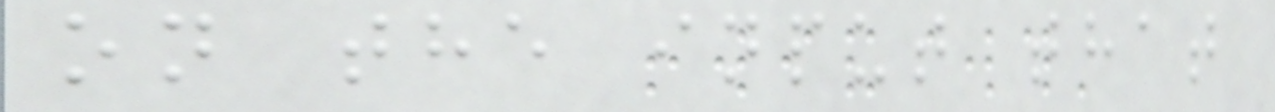on the input that
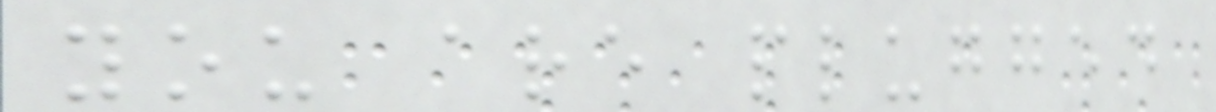you are plugged
